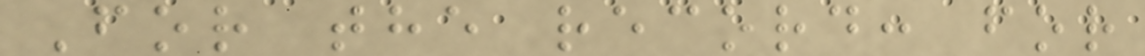For the record: for
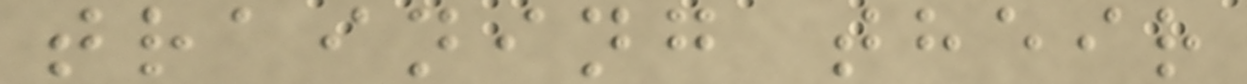training their
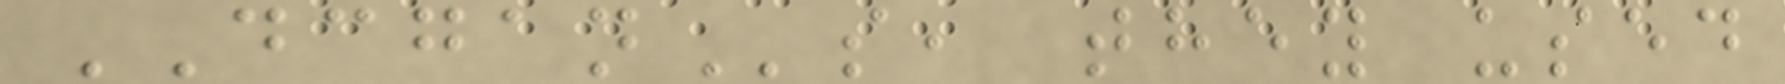DCGANs, they used
